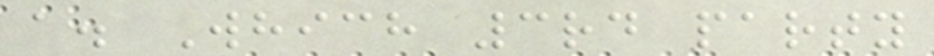a. Which 3rd party
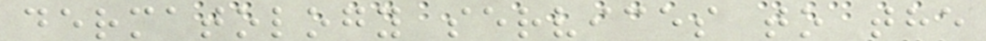dermatology services to the
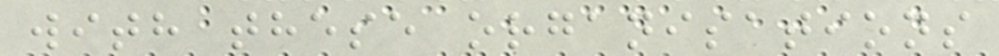with these organisations
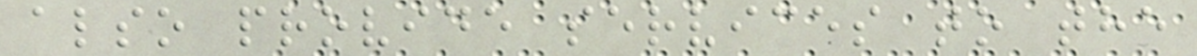also provide services to the
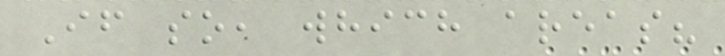If so, which areas?
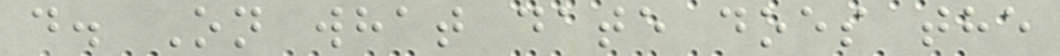d. On what date does the
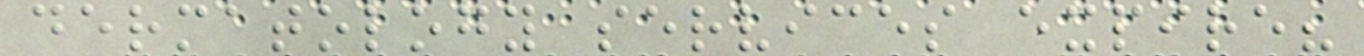dermatology services expire?
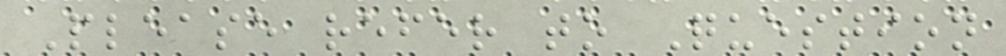Please refer to Question
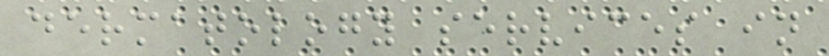dermatology services in
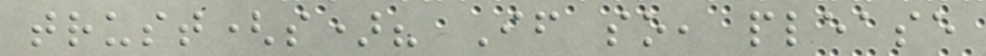trust(s)? If so, please
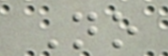No
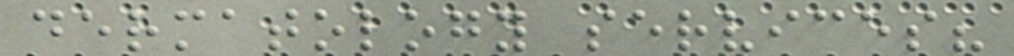dermatology services?
